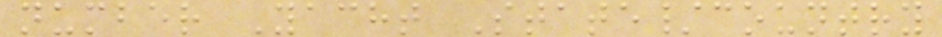number Yacht State/country
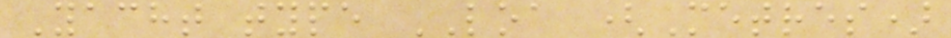Yacht type LOA (Metres)
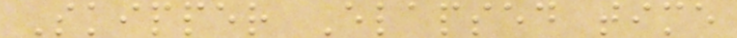Skipper Elapsed time
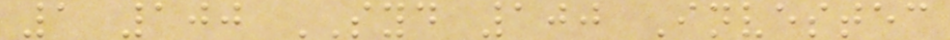1 100 SYD 100 Investec
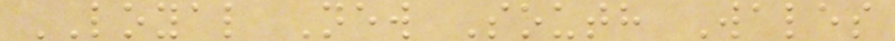LOYAL New South Wales
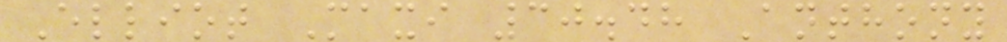Elliot Maxi 30.48 Anthony
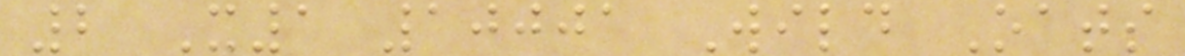2 X1 10001 Wild Oats
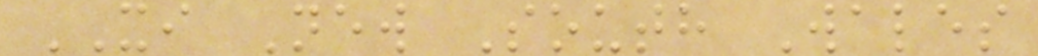XI New South Wales
